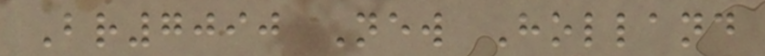Br7090 New Holland
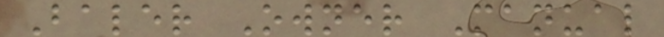Baler Owner Manual
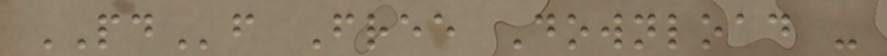PDf Free Download -
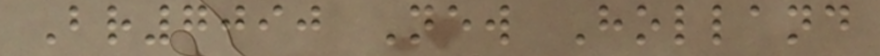Br7090 New Holland
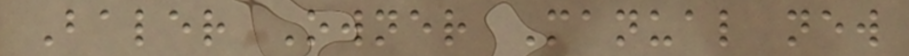Baler Owner Manual new
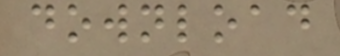download
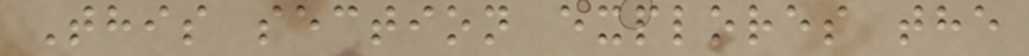This section explores the
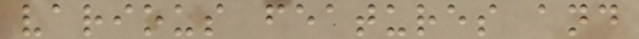various features and
